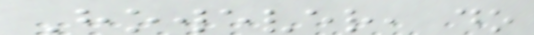However, do
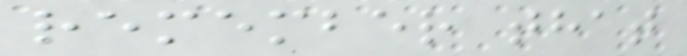remember that
